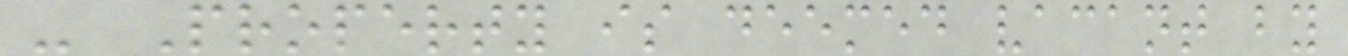- Property is deemed vacant by
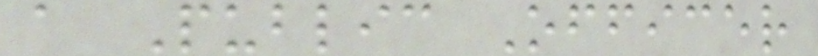a Public Officer
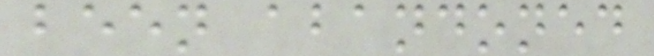been abandoned
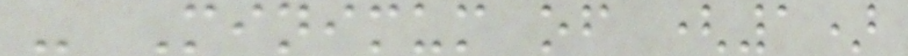- Minimum of (1)
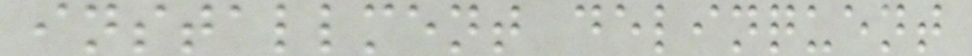installment delinquent
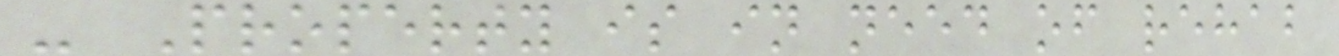- Property is in need of rehab
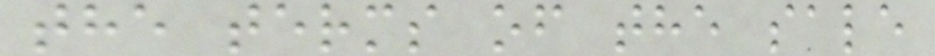the terms of the sale
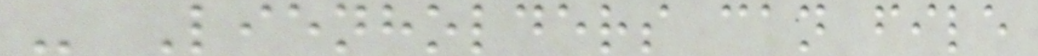- Lienholders can file
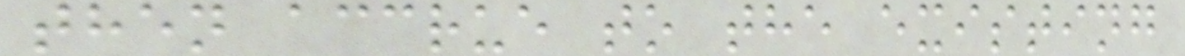then accrue to the existing
